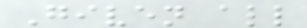Given all
